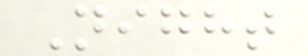Night
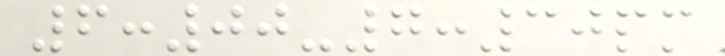6:00-7:30pm
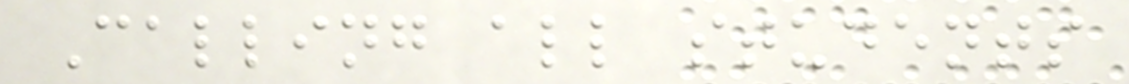Calling all students
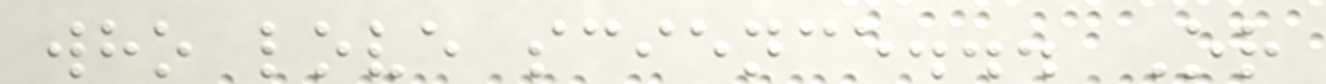who love science... Or
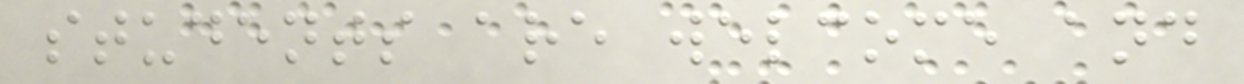students are welcome and
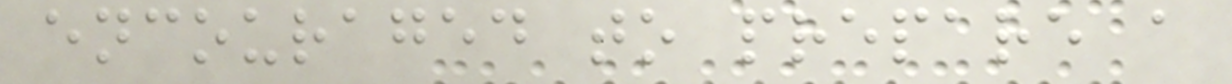encouraged to prepare a
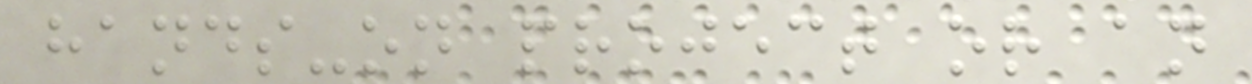hands-on project or an
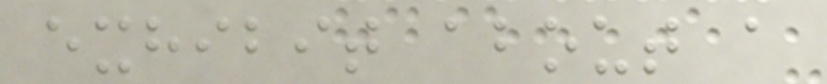exhibit about a
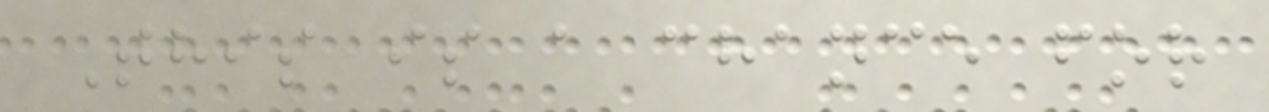This is a chance for
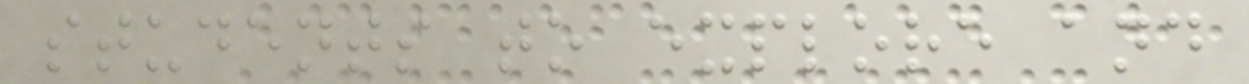students to explore and
